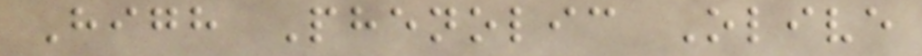High Phenolic Olive
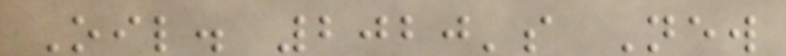Oil. 2020's New
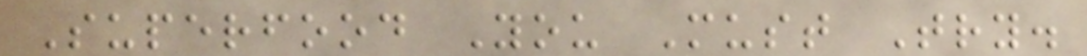Superfood You Must Try.
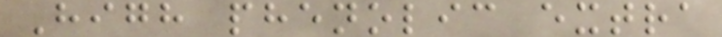High phenolic extra
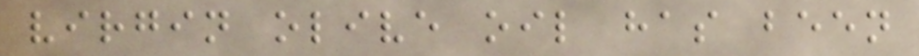virgin olive oil has been
